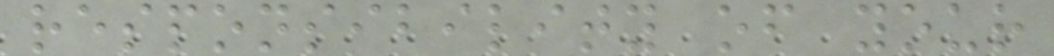responsibility of your
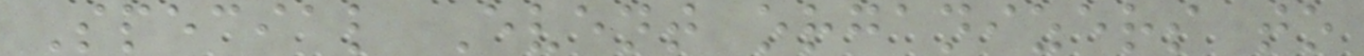Special Event organizers to
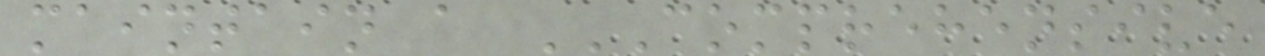maintain a COMPREHENSIVE
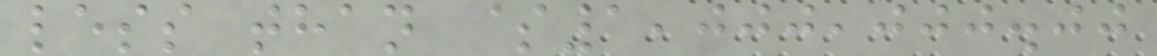less than $1,000,000.00
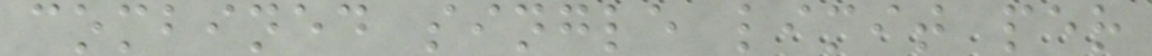combined single limit per
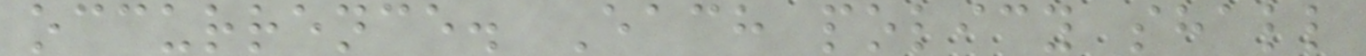occurrence. Each policy shall
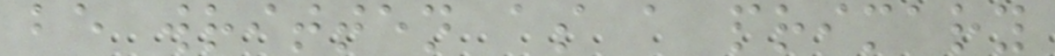be written as a primary
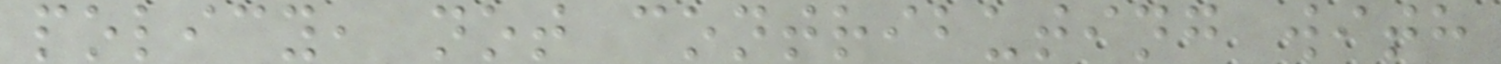policy, not contributing with
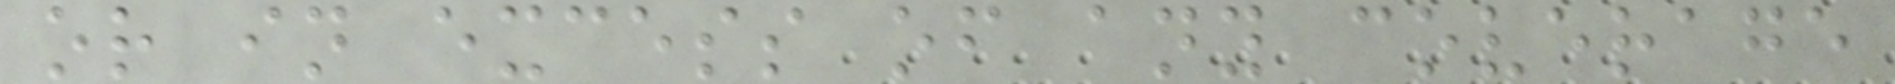or in excess of any coverage
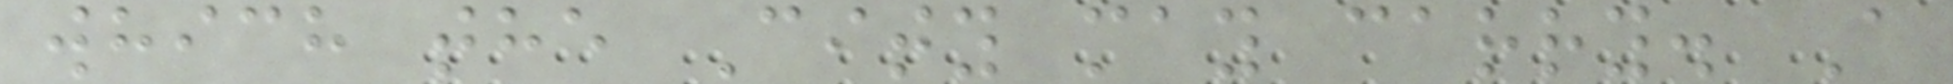which the City may carry. A
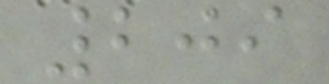209
